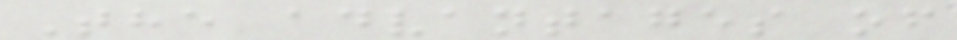The advantages of
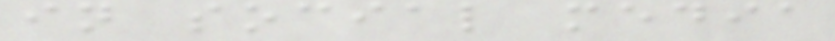in social media
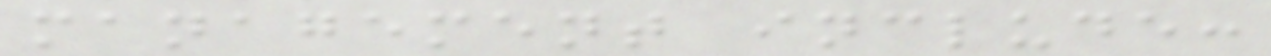management include:
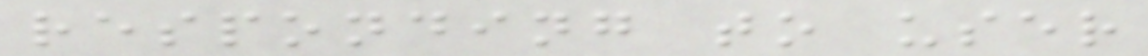responding to user
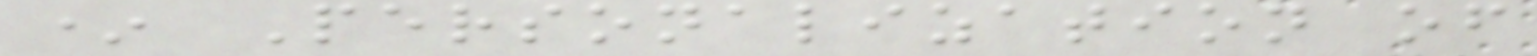* Personalization of
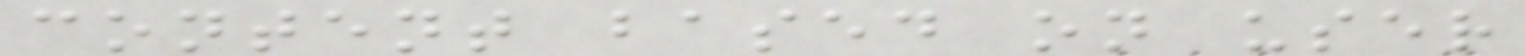content based on user
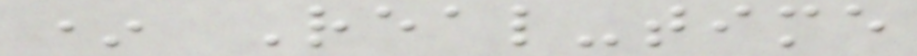* Real-time
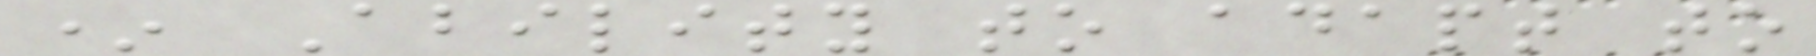* Ability to adapt to
